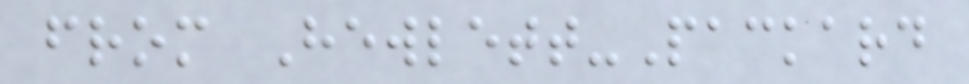from Hewlett-Packard
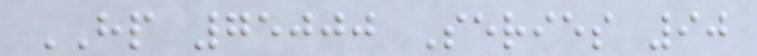HP 75000 Series 90
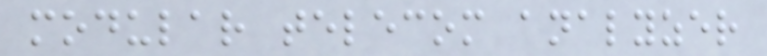modular telecom analyzer
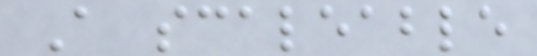A scaleable
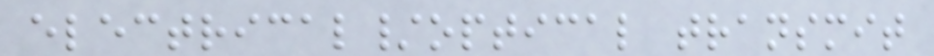electrical/optical transmit
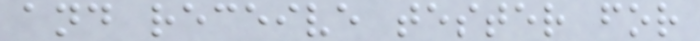and receive tester for
